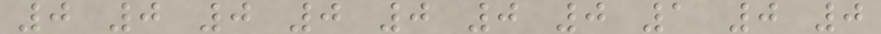0 0 0 0 0 0 0 1 0 0
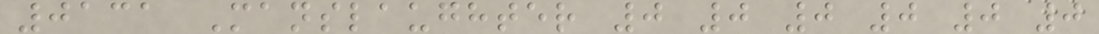0131 Manslaughter 0 0 0 0 0 0
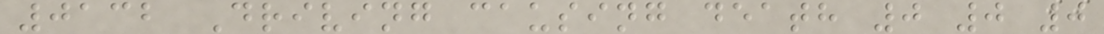0132 Driving causing death 0 0 0
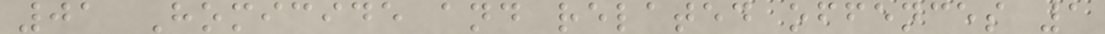01 Homicide and related offences 1
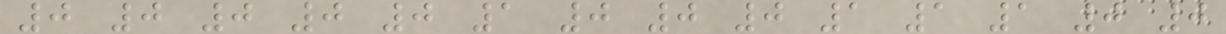0 0 0 0 0 1 0 0 0 1 1 1 0 0
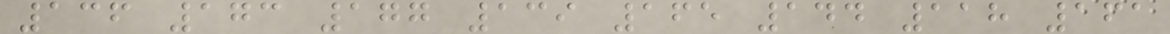136 173 177 139 165 144 118 161
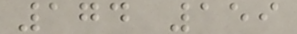174 159
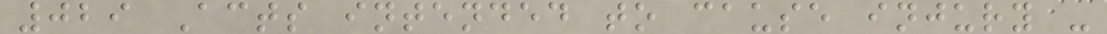029 Acts intended to cause injury -
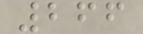266
